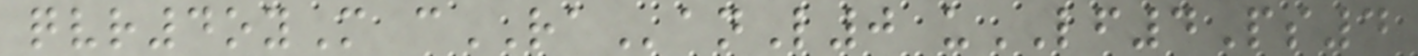qvr4oyM cRAanL0 uLF4Ps4
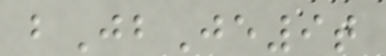bJbJe9t
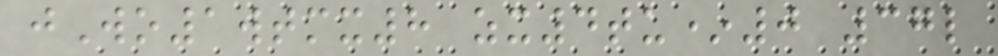jWo1wtmx8 zx4tu*0 37l
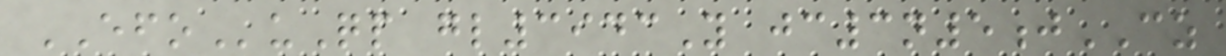EFOuQp gl3943Y jc3n5jCZ
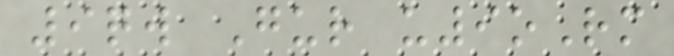9qw Gur u9oRm
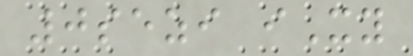0sezi iXy
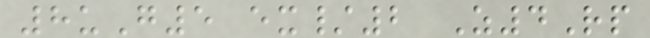8uG5 ex/2 Z4Rp
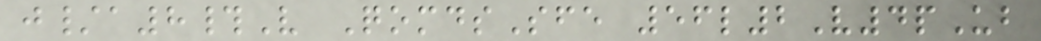j/a8#V QomdsSfe 56l2V4pUb
